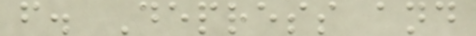f. Depress and
